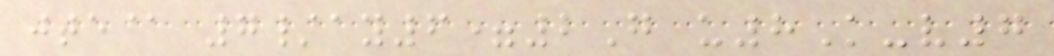jte@ 7/ay6=2G u8K-v7
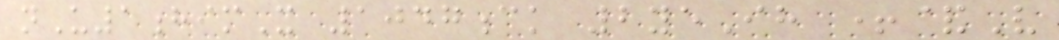nU1himX 1047ck 2yeIh +&V
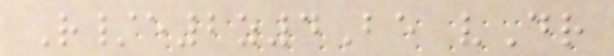R/e2z4Be vDr
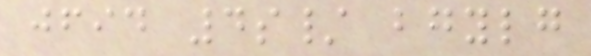jfid 4s/ bgylg
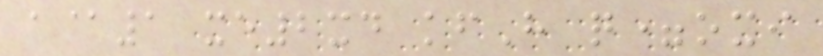a@1 xe2xd kfH q=oxi
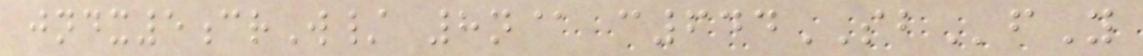jndx5crW/ 8n@ c644SBfY
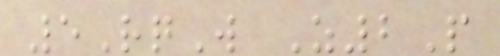5RqW Z2P
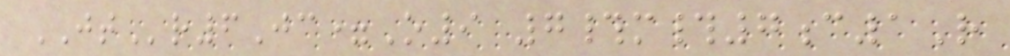JTr6Jc=O9 7#m#7c1R
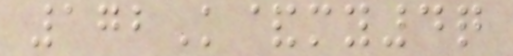172K&my4q
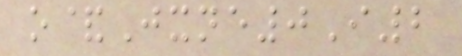o&Jxne0I2
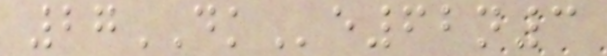27DKe62n3
